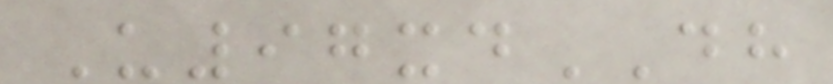U97xdDH
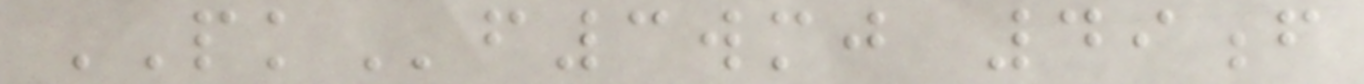PKf3wmj 49f
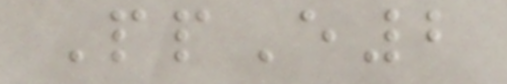PpE2
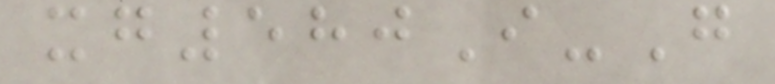xg580I-G
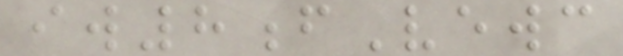iw8fVewc
